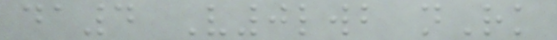da4 V0lwb nRk
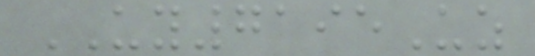UY7195Uz
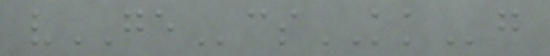vGEcsKKg
